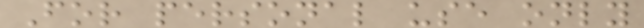For personal use only
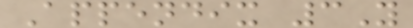Appendix 3Y
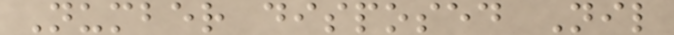Number disposed Nil
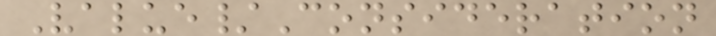Value/Consideration
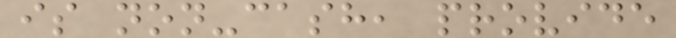is non-cash, provide
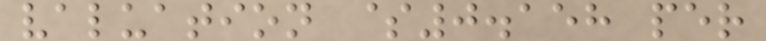valuation $0.158 per
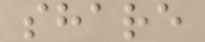share
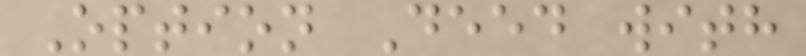Option Deed with
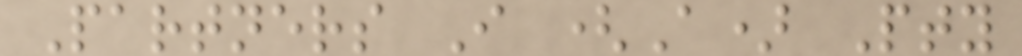Partners I (A) Pty
